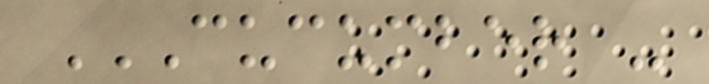CUCUMBER -
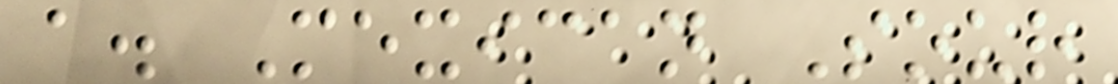a. Mexican Sour
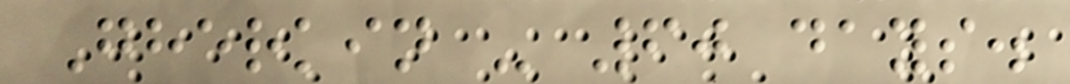Gherkin - 60 days.
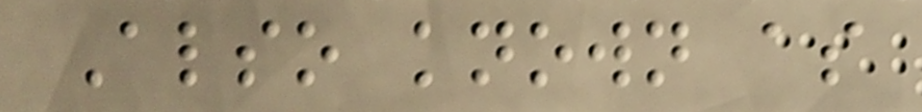Also known as
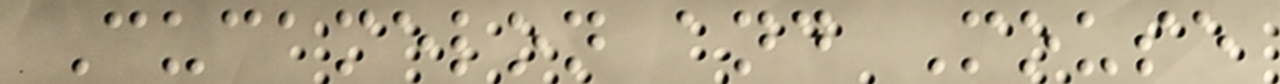Cucamelon and Mouse
